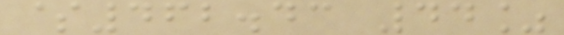$462.43 44%
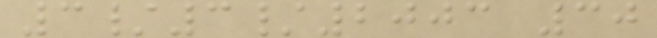3/3/2003 30
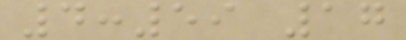4:59 17
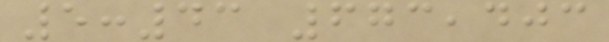5:43 673,403
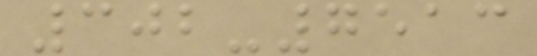302-7513
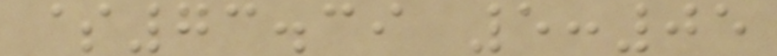$73.39 5:05
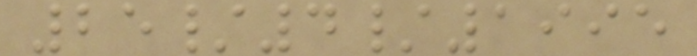25/4/1995
